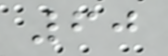60
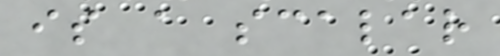is a scalar
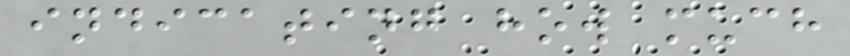indicating how much
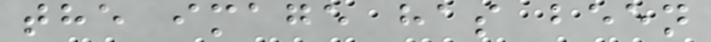the image has been
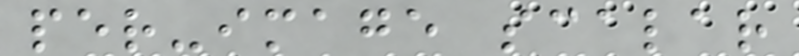per-image scalar
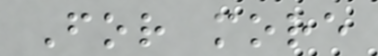For more
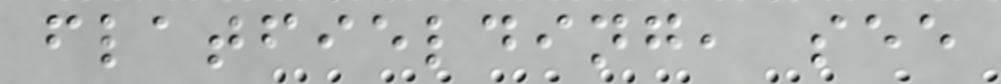flatfielding, see
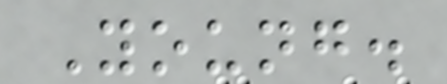Young.
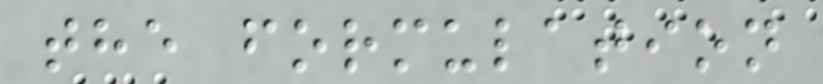the formulation
